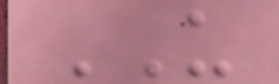US
